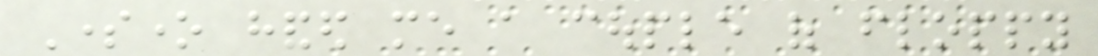Someone handed me a couple of floppy
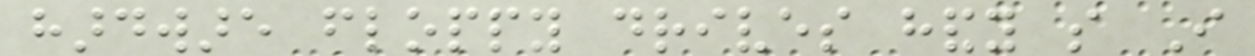hardware floppy drives handy so I
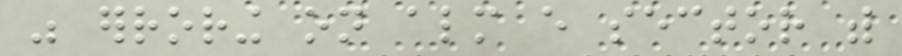was erroring on almost every sector with
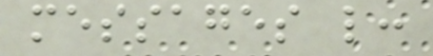messages like:
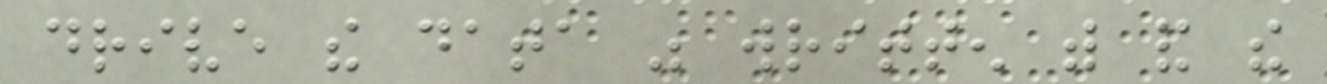drive the data was written with and the
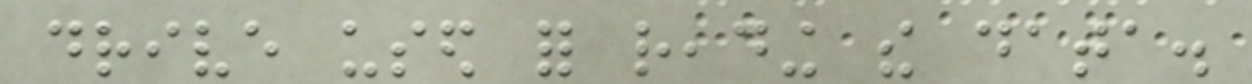drive used for reading the data.
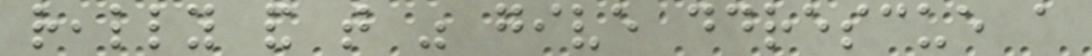really and that was give ddrescue a
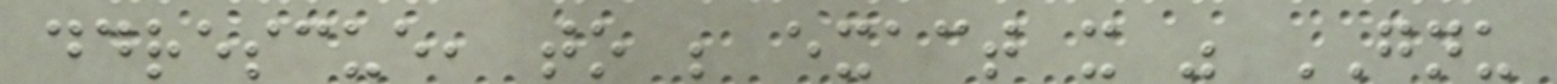ddrescue, to be exact it was GNU
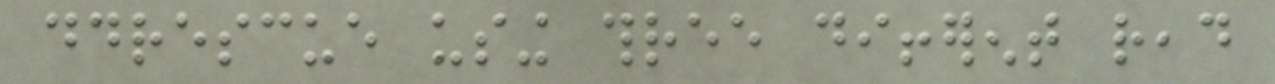ddrescue using three different read
